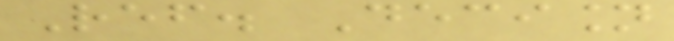Ref. Decision
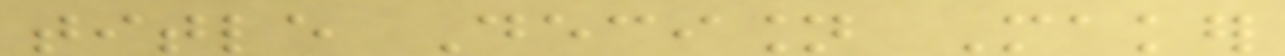title Decision Maker
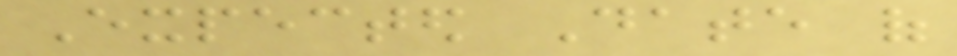Expected Date of
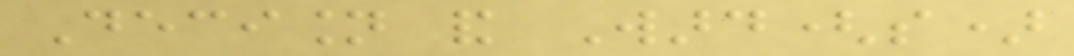Decision and Ward(s)
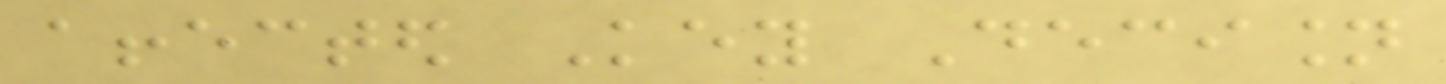affected Key Decision
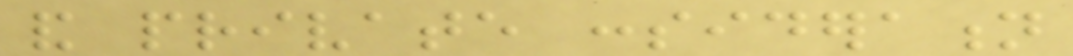and private consideration
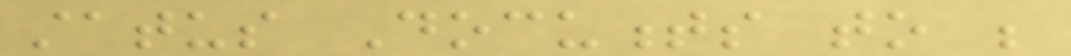status Documents to be
